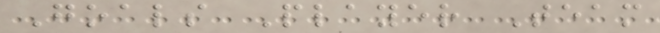Goals Player Team
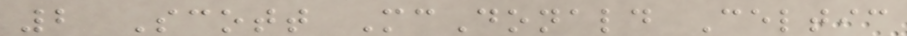2 Scott McDonald Celtic
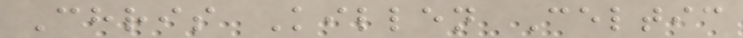Chris Killen Celtic
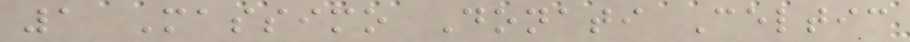1 Massimo Donati Celtic
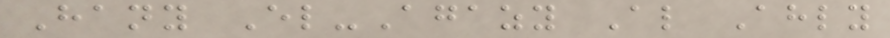Hany El-Agazy Al Ahly
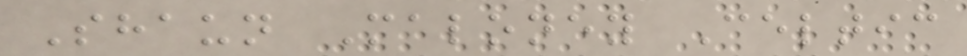Shaun Maloney Celtic
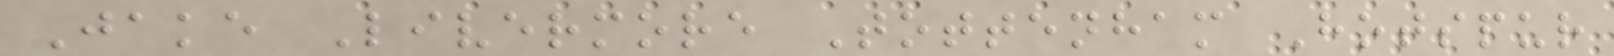Jake Livermore Tottenham Hotspur
